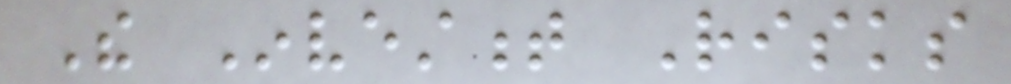The Investment Risks
